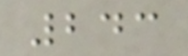243
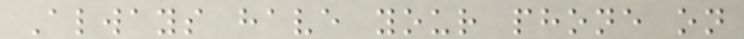Always have your phone on
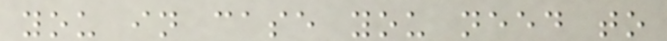you in case you need to
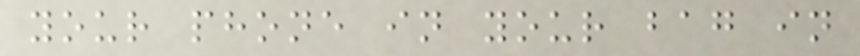your phone in your bag in
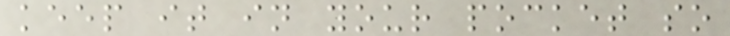keep it in your pocket so
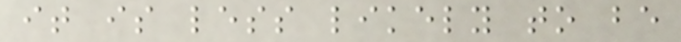it is less likely to be
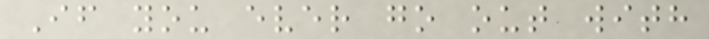If you ever go out with
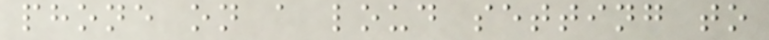phone on a loud setting to
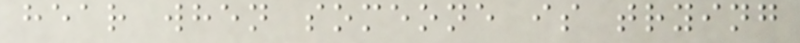hear when someone is trying
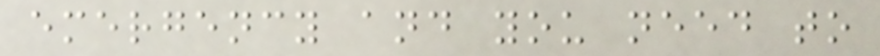emergency and you need to
